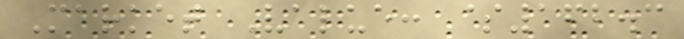Market Value: $162.3
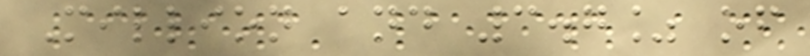Million and 3.7% of
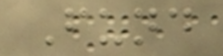Fund
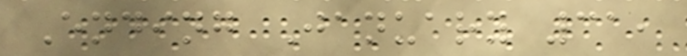Ending January 31,
